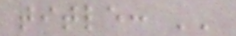title: ''
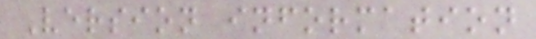Version information
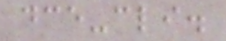dce-cli.
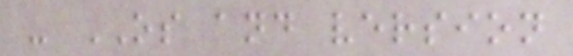- OS and version
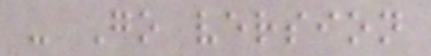- Go version
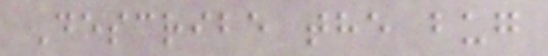Describe the bug
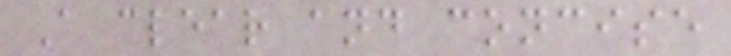A clear and concise
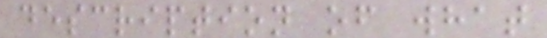description of what
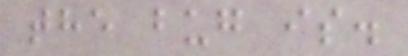the bug is.
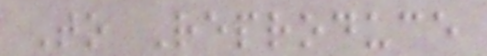To Reproduce
